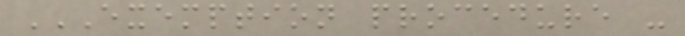EXEMPTION PROCEDURE -
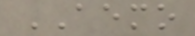AEMO
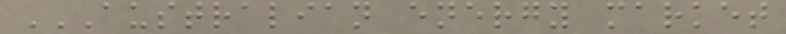AUSTRALIAN ENERGY MARKET
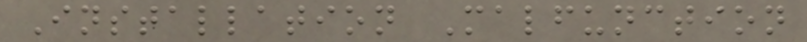Installation Malfunction
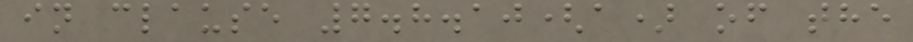in clause 7.8.10(a) of the
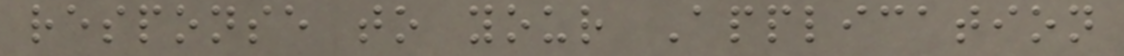response to your Application
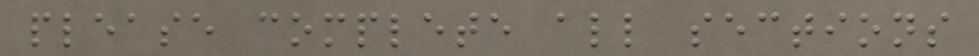please complete all sections
